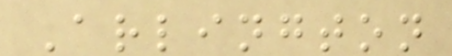Arlington
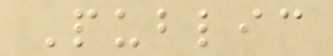Public
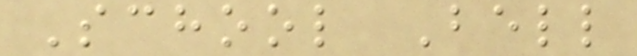School Bell
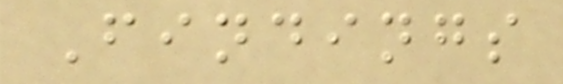Findings
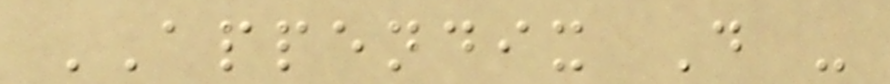APPENDIX D -
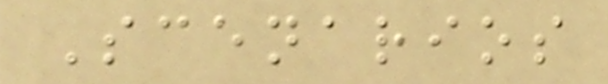Scenarios
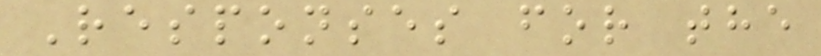Responses for the
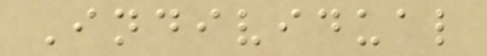Individual
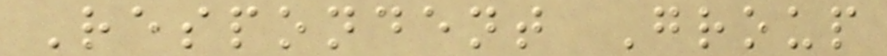Respondent Group
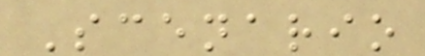Scenario
